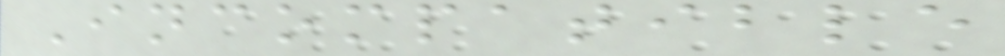Incompatible
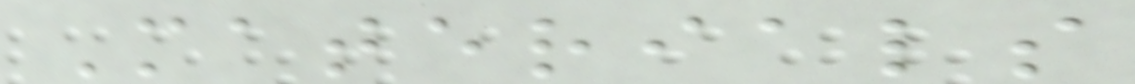Materials
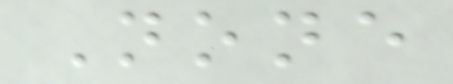None
